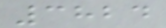3824
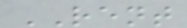RENT
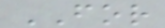FOR
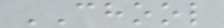CHOOL
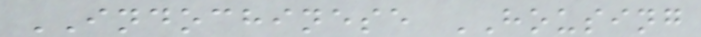INDOCHINESE HOUSING
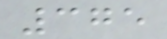375
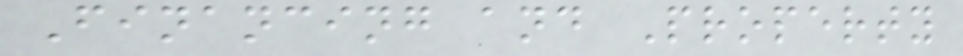Financing and Property
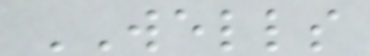WELLS
